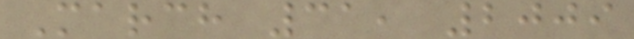March 31, 2009
